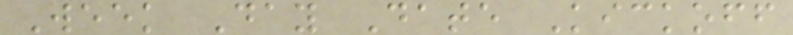Week Day Date Kickoff
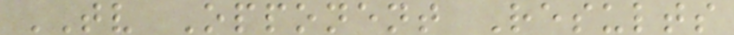TV Opponent Results
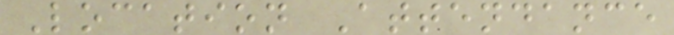Location Attendance
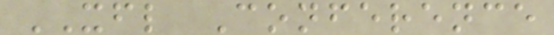XFL Conference
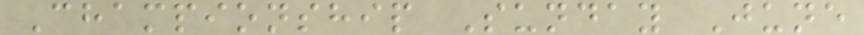Championship Sunday June
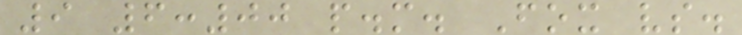9 6:00 p.m. Fox vs.
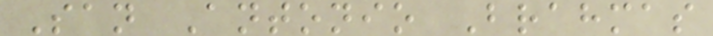San Antonio Brahmas
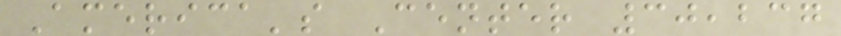America's Center 30,237
